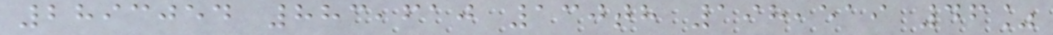2893054 883,610 130th 198,519 46%
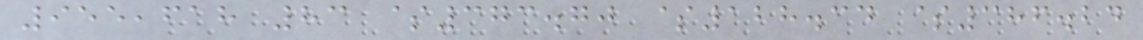955,618 83 $373.70 $128.34 $386.24
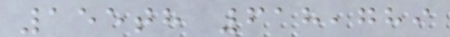155th 618,789
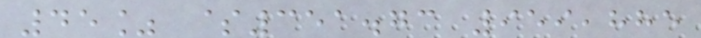45% $351.73 959,885
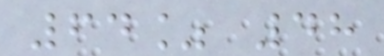64% 48
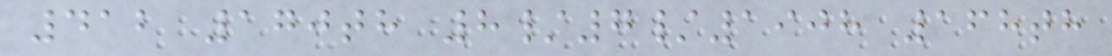412 170th 8/7/1908 168th
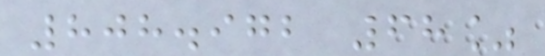808.972 68%
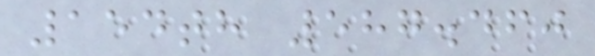154th 587.460
